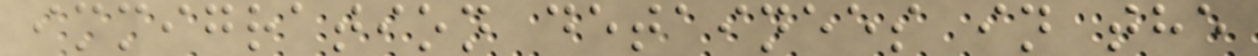immigration detainees in the
